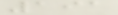191
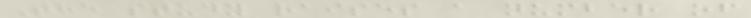The study raises a number of
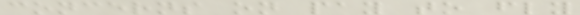concerns on pay to fly
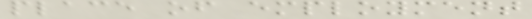place of employment
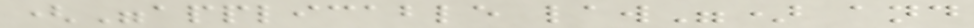("applicable law") and
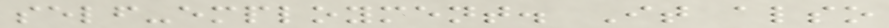self-employment. It also
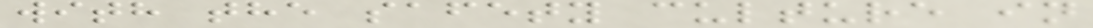with the safety culture in
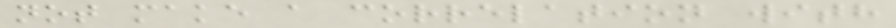not make a correlation with
